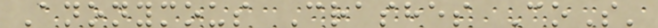Anonymous Crashes CoS'
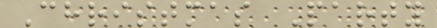Christmas Party
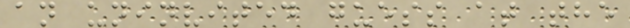an uninvited guess at the
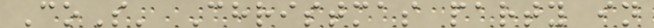CoS' Christmas party in
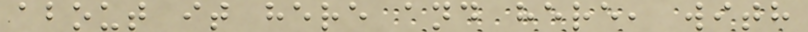about it here and here, with
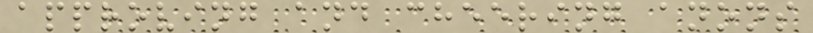approving and cheering anons
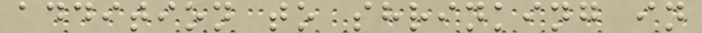addition to shrinking in
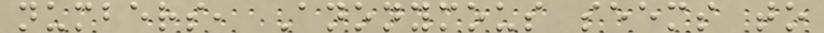numbers, Anonymous seems to
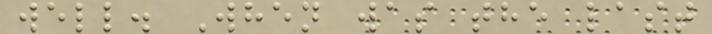well. When was the last
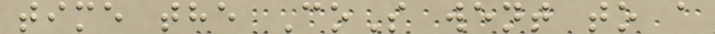time the CoS went to a
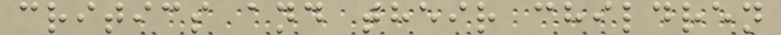critics and their children
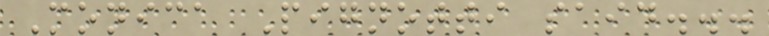Monica Pignotti said...
